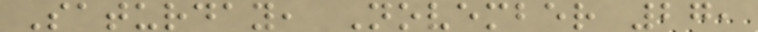Saturday, November 27,
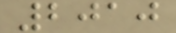2010
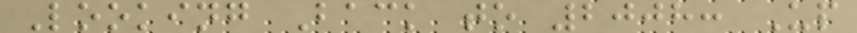Looking Back to 2008: Up
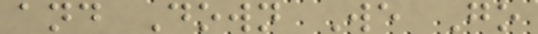and Down We Go
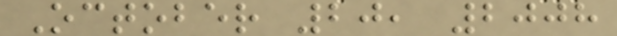October 20, 2008
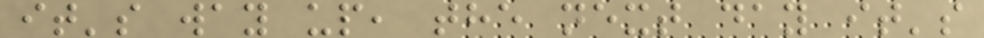it's way up, the next day it's
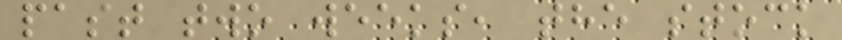past two weeks, the stock
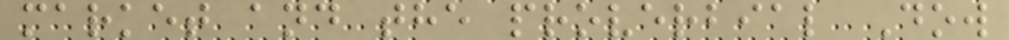market and the proverbial Dow
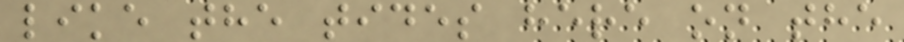like the tides here on the
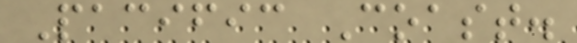Pacific Coast.
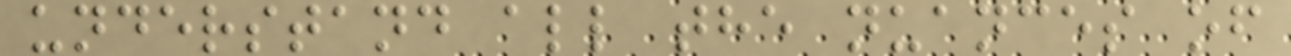understand all the nuances of
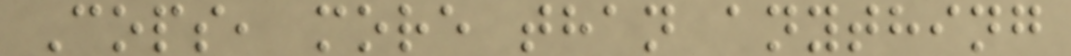Cops, more than anything
